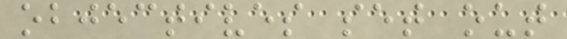objectives set out
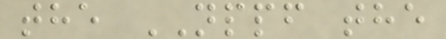the NPPF the
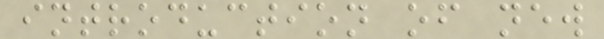introduction of new
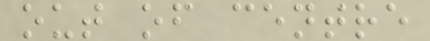out of centre
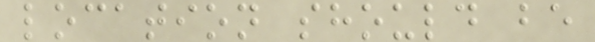location should be
